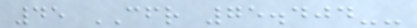45 CFR 75.404--
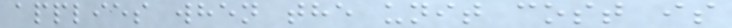applies when the unit cost is
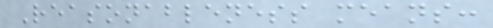Reasonableness means:
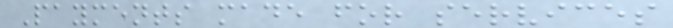Payments made for services
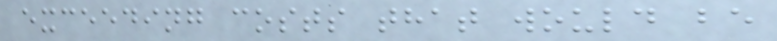exceeding costs that would be
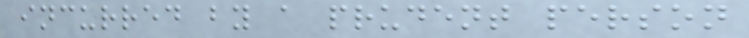incurred by a prudent person
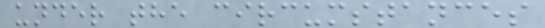under the circumstances
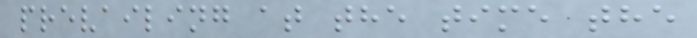prevailing at the time the
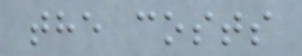the costs
